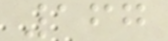167
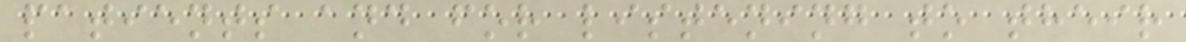patients and for listening to their
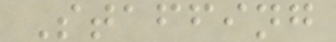Staffing
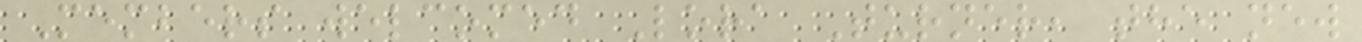Members welcomed Lora Turner, the new
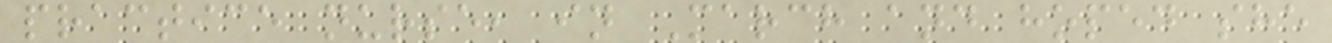practice nurse, in March and hoped she
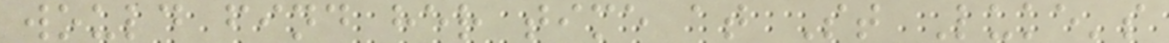would find her time at St Luke's
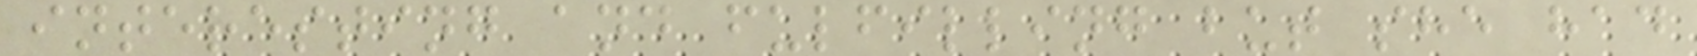interesting and fulfilling but she had
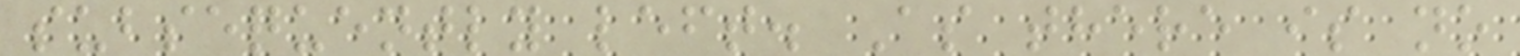subsequently left. As there is no
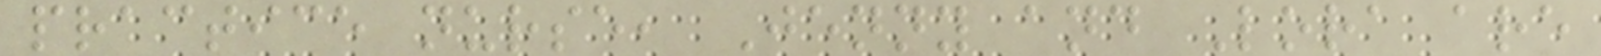practice nurse, Jenny and Lora are
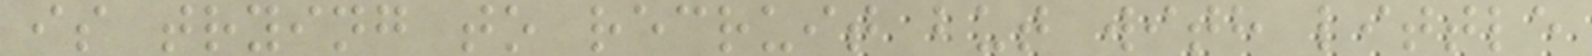is trying to recruit but with little
